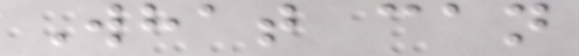What can
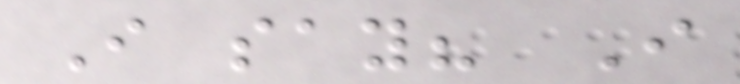I say? I
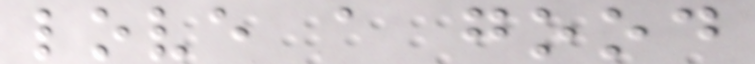love a good
